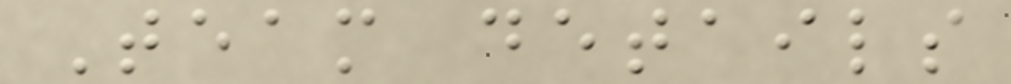Team details
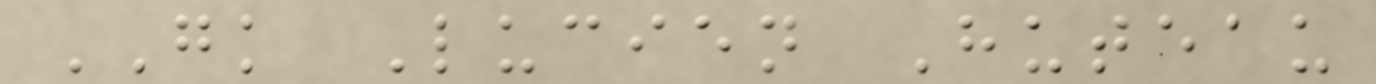GK Lucien Huteau
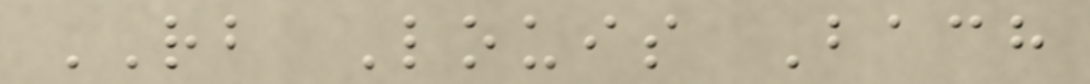RB Louis Bach
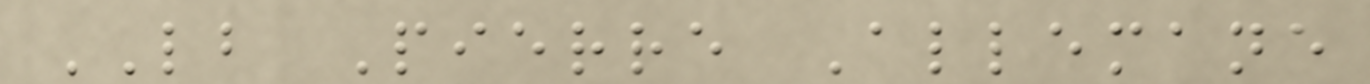LB Pierre Allemane
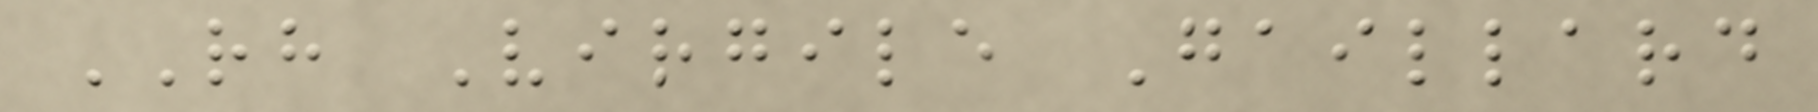RH Virgile Gaillard
